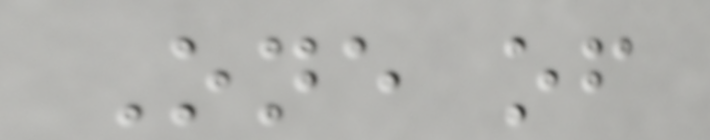One of
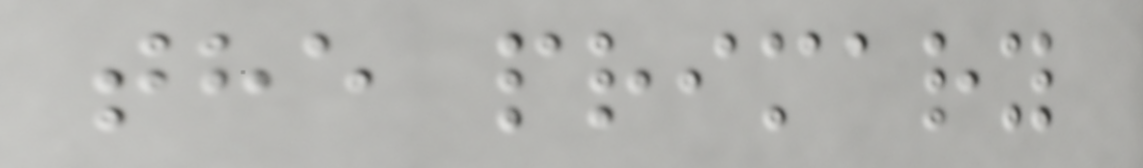the primary
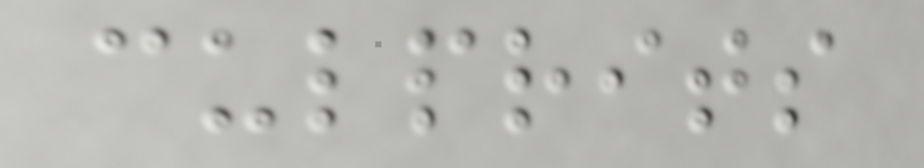culprits
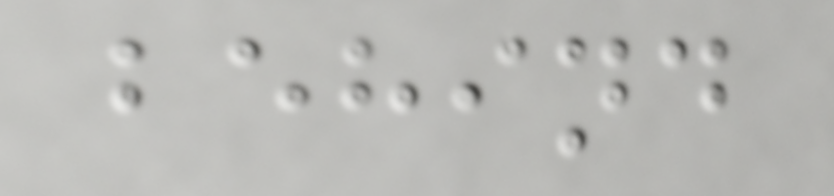behind
